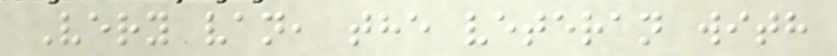Very van, the veteran with
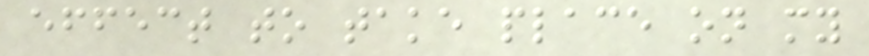effect to take place on my
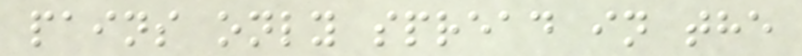pains only spread in the
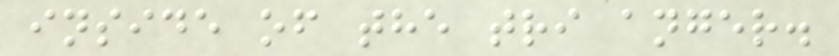inside of the tri anger.
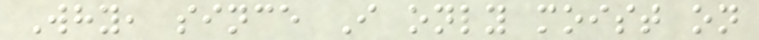Why, since I only moist on
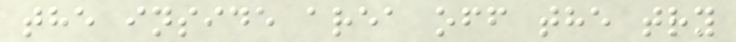the inside area off the try
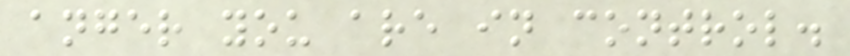anger you are in control.
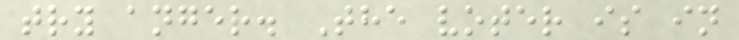try anger. The voter is in
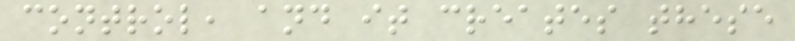control, and it creates these
